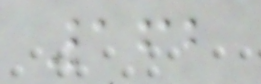162
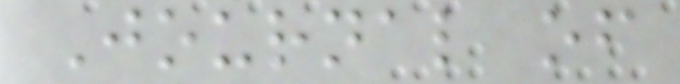Journal of
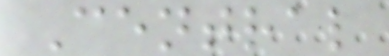Central
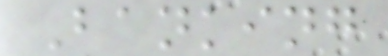Banking
